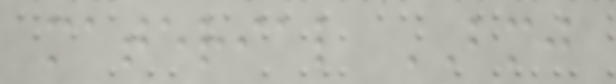material BMJ
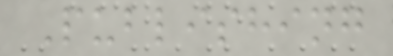Publishing
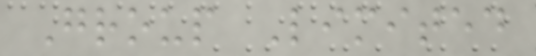Group Limited
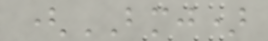(BMJ)
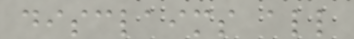disclaims all
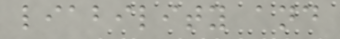liability and
